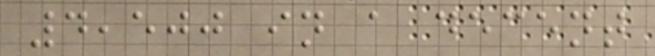4,500 in a decent
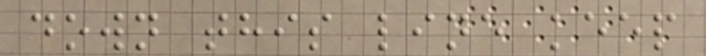down this line keep
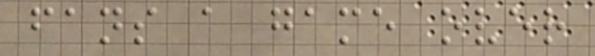fans a game over
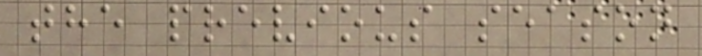the previous season
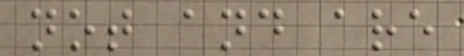not and are
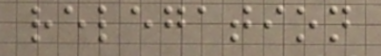relegation
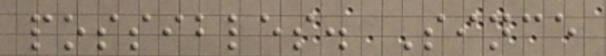possibles. Since
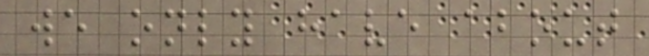we only have about
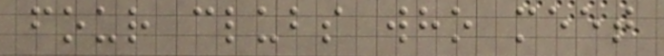four clubs who meet
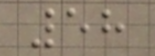58
